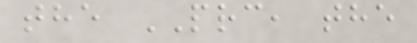the PRC, the
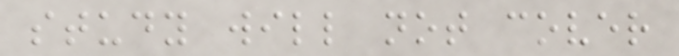study will not cover
